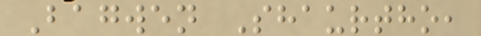Bagwen Shaurtho,
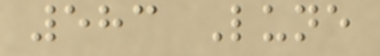583 Lune
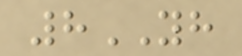8YH
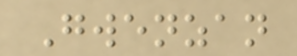Gwenzan
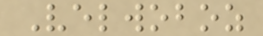Velwoboz
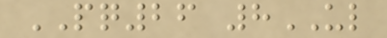PQ26 8UL
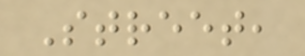Street,
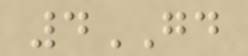4GD
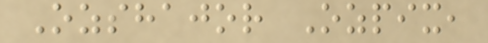Ozshajor Ozpix,
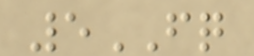5FQ
